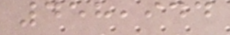458,944
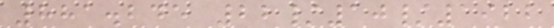881.245 22/10/1922
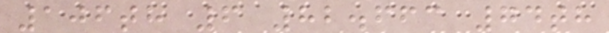106th 6 82.663 74th
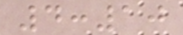4:10
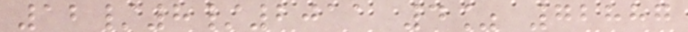12/8/2011 4% 72887
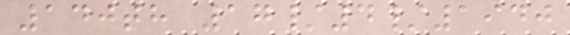140th 17/4/1940
